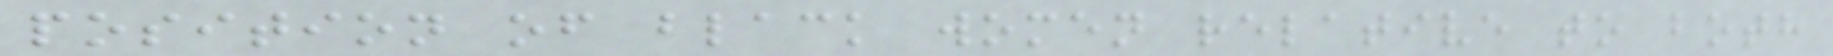position of black women relative to both
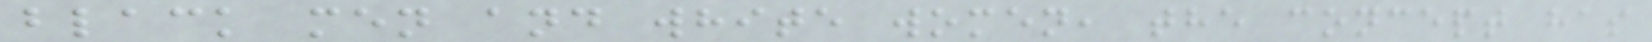black men and white women, the concept has
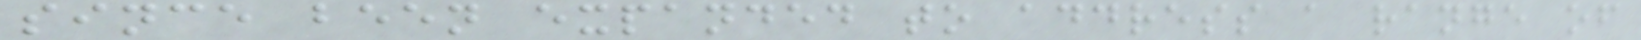since been expanded to address a range of
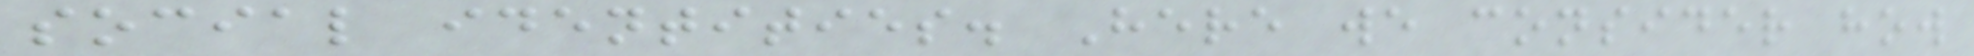social identities. Here we consider how
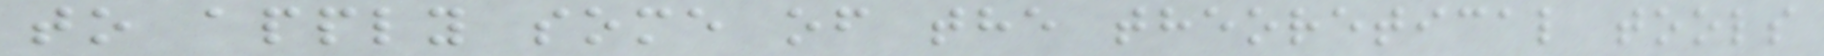to apply some of the theoretical tools
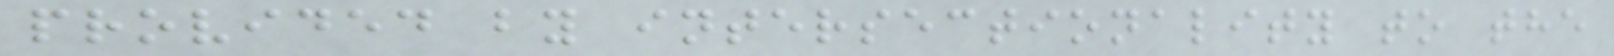provided by intersectionality to the
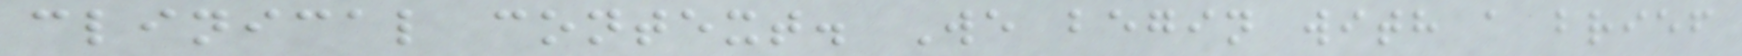clinical context. We begin with a brief
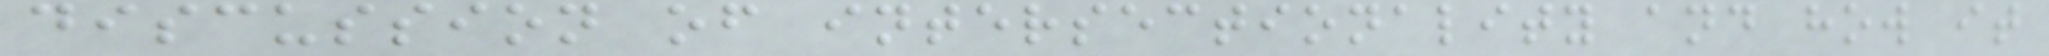discussion of intersectionality and how it
